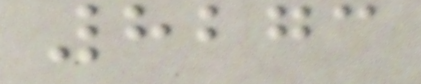8273
